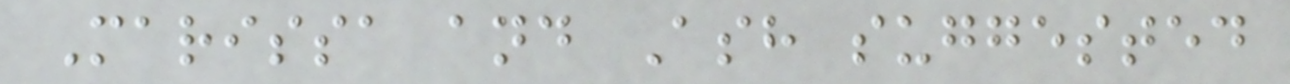Marissa and Ash suggested
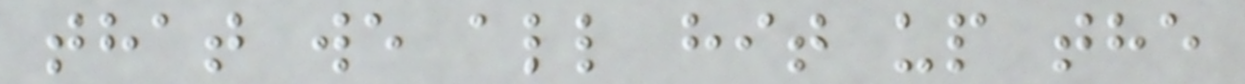that we all hit up the
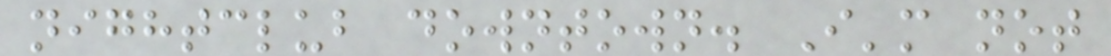nightclub downtown. I'm not
